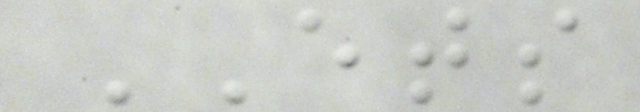ETS
